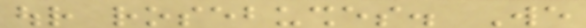our rosebushes. We
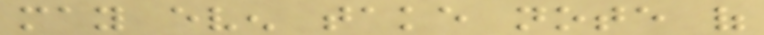may even take note of
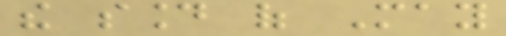the sound of May
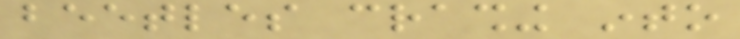beetles crashing into
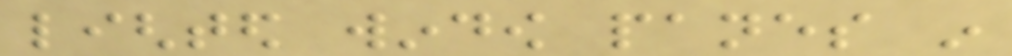lighted window panes in
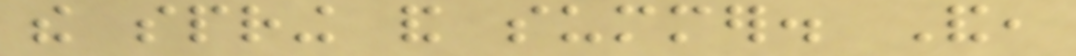the spring and summer. And,
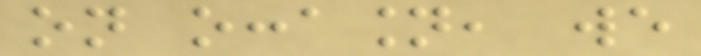on occasion, we
